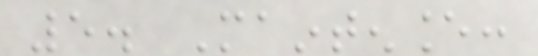5. Maintenance:
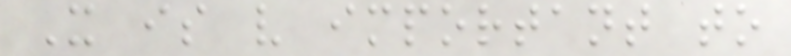It is very important to
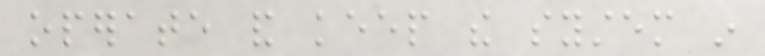operate and keep the system in
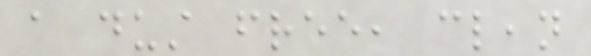a dust free, clean
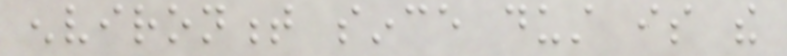environment since dust is the
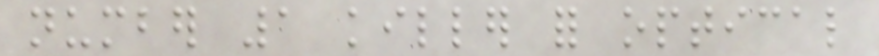number 1 killer for optical
